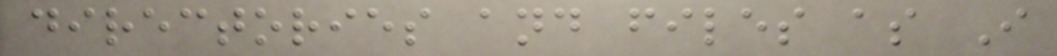directories and files as I
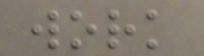work
